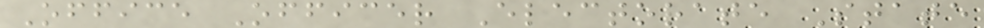Office Officer Electorate State
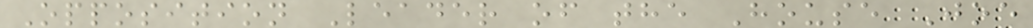Opposition Leader of the House Joe
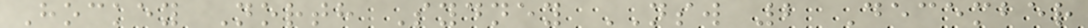Hockey North Sydney NSW 2 December
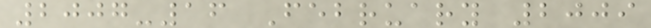2007-16 February 2009
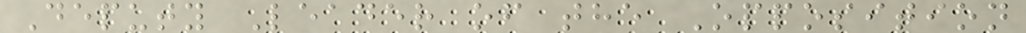Deputy Leader of the Opposition
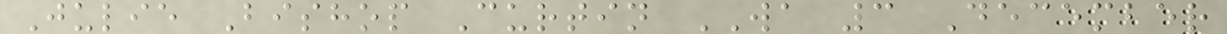Julie Bishop Curtin WA 3 December
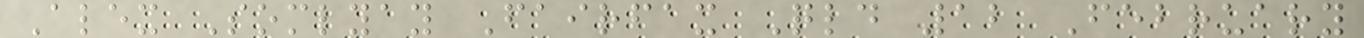Alex Somlyay Fairfax Qld 12 February
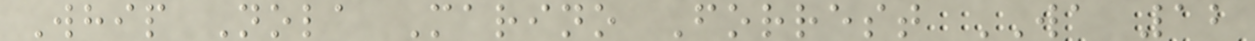Whip Nola Marino Forrest WA 12
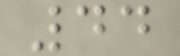44
